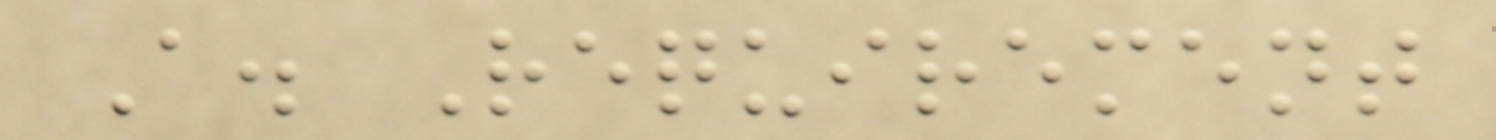A. Requirement
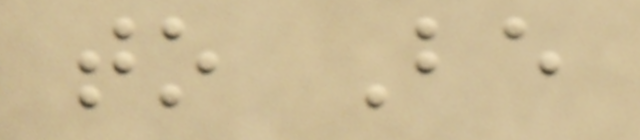to Be
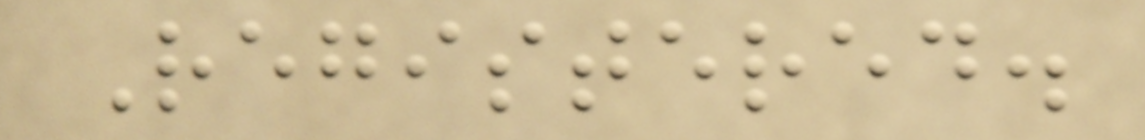Registered.
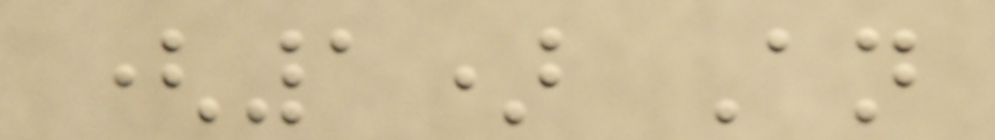(1) An
